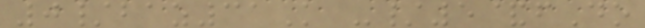0/baz31K -/5&fDo
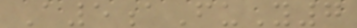A5aFuY7
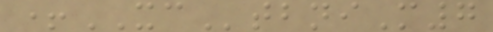+XCtbniM7
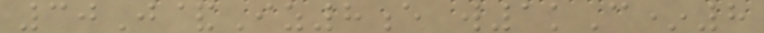30J&Iz8e w1kC*8
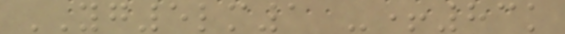YG5lm1 -+83k
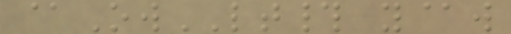@OwLT# y@w
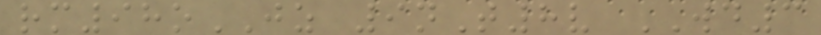rm98oJZ 9nT8v WD3
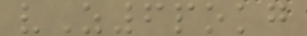vZ6pokg
